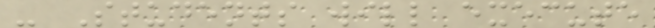- Students will execute
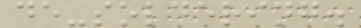de-soldering.
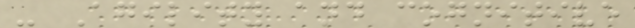- Agility and cognitive
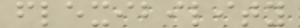flexibility
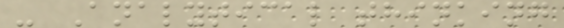- Analytical thinking
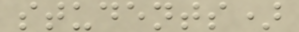students)
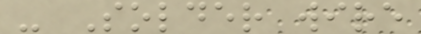- Solder wire
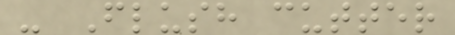- Flush cutter
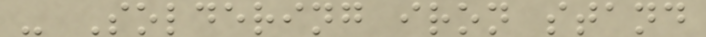- Soldering iron stand
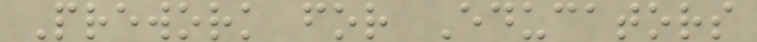Prework for Educators
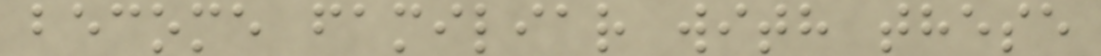become familiar with these
